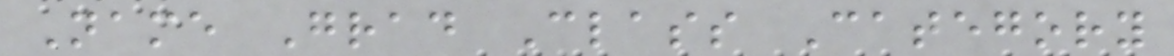Name Grad Class Category
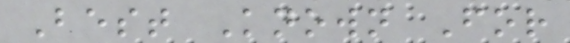Best Known For
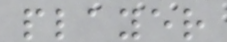player
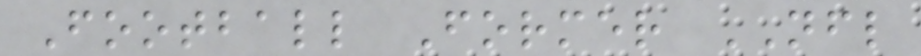Football Former NFL
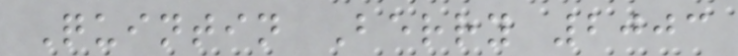Quintin Berry 2003
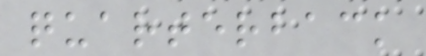quarterback
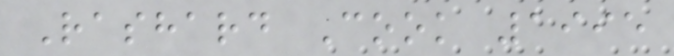Rashard Cook 1995
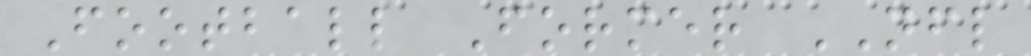Football Former NFL
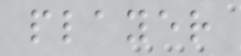player
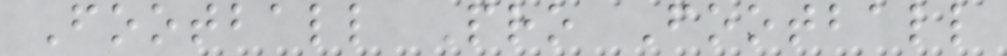Football Pro Football
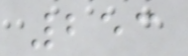253
